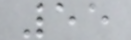55
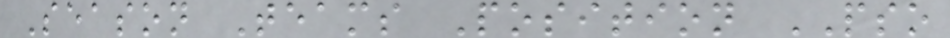Season Teams Position PSO
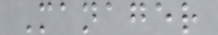Manager
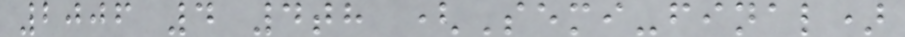2006 4 4th (Semi-final)
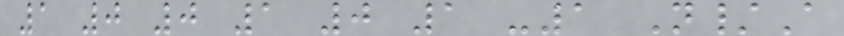1 0 0 1 0 1 -1 N/A
